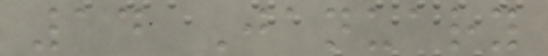14 January
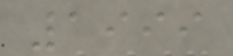1999
